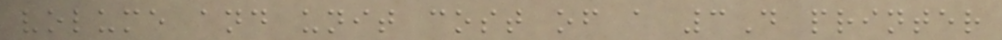volume and unit cost of a 3D printer
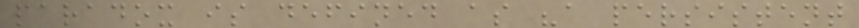paradox is defined as "a persistent
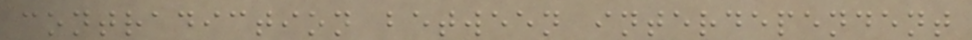contradiction between interdependent
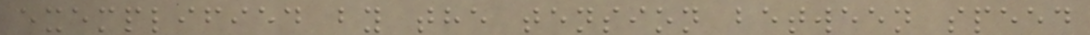exemplified by the tension between speed
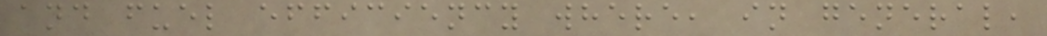and fuel efficiency where, in general,
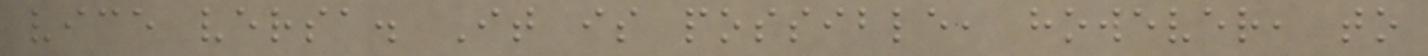vice versa. It is possible, however, to
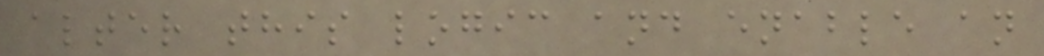alter this logic and enable an
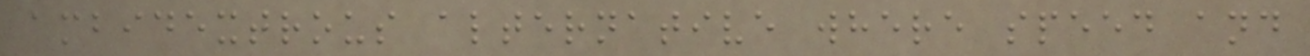ambidextrous alternative where speed and
